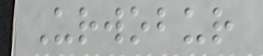Urwobur
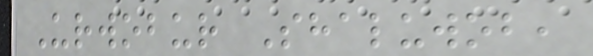Urwobur Shaluwob,
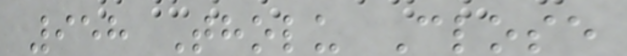958 Tholu Close
